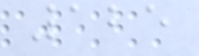125
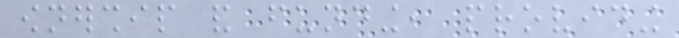ownership and funding, providing
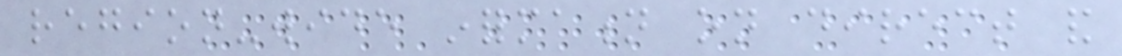region-wide information on direct and
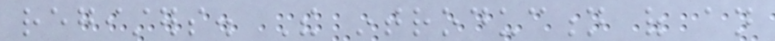registers. The introduction of an
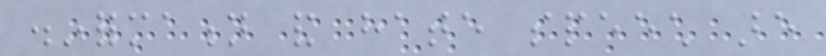disinformation and hate speech are
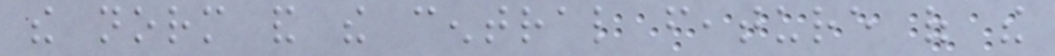the norm and the central feature of the
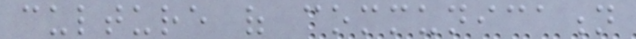culture of communication
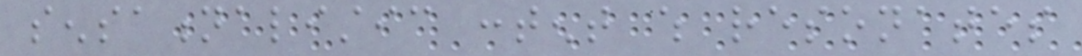sensationalistic content which resonates
